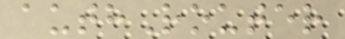authRouter
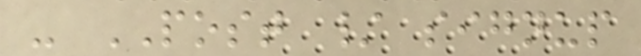- POST / signup
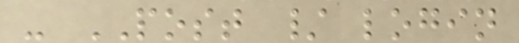- POST / login
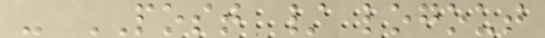- POST / logout
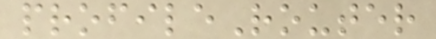profileRouter
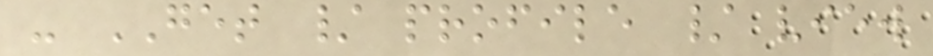- GET / profile / view
